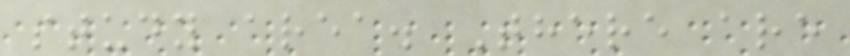study area. There are
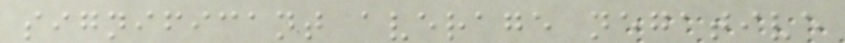significant average negative
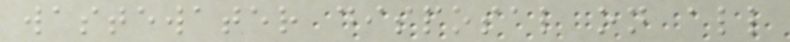wastewater disposal on all
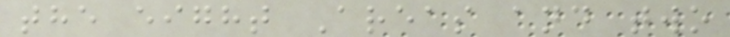the eight Areas and two
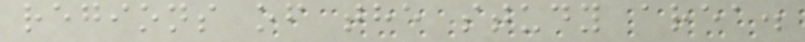regions of the study area.
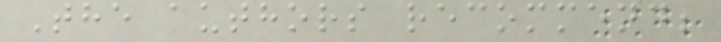The authors recommend;
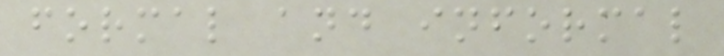formal and informal
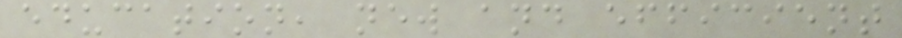education, new and efficient
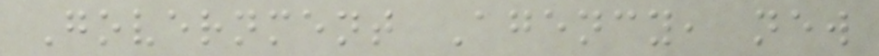Government Agency, new
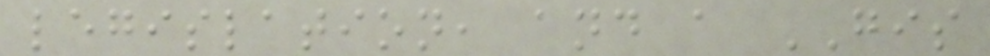legislation, and a GIS
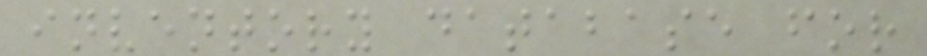inventory database for
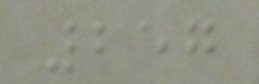257
